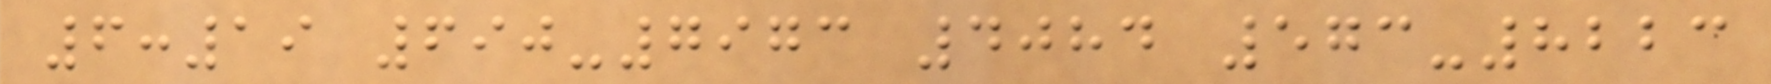6:19 690-7973 4084 573-8223
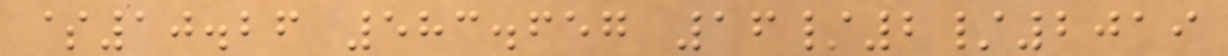$10.26 583.657 16/2/2019
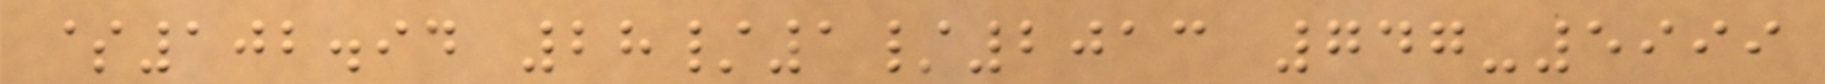$102.94 28/1/2013 747-5999
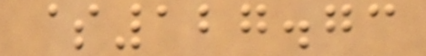$127.73
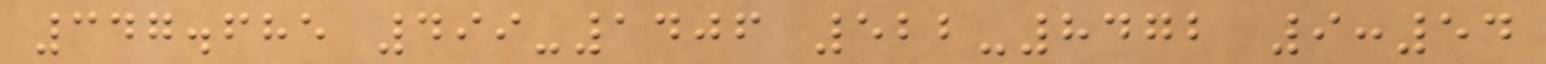347.685 499-1406 522-8472 9:54
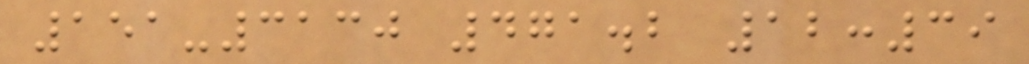151-3130 471.2 12:39
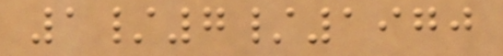1/7/1970
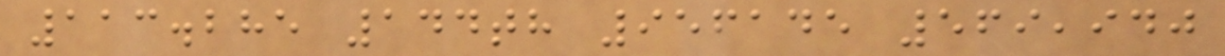113.285 144th 956145 569,940
